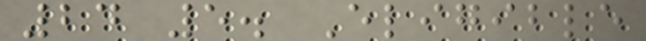24 5. Eligible
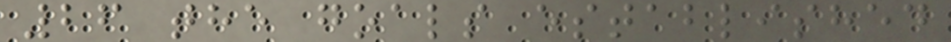26 the goals established
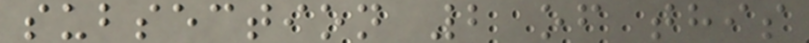subsection 2 of this
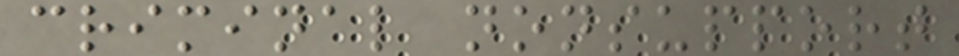criminal nonsupport
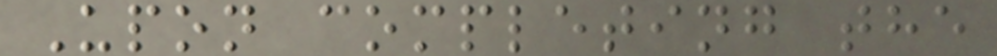Upon completing the
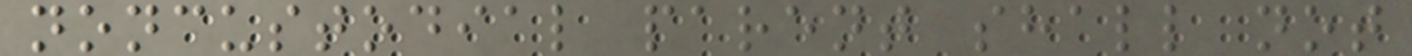noncustodial parent shall not
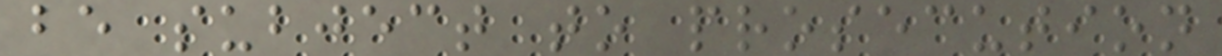be subject to prosecution
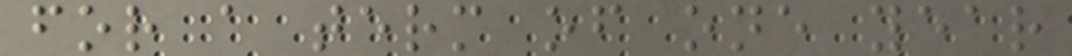for a term of one year
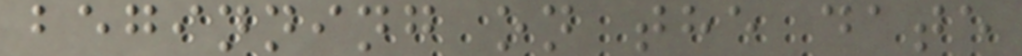beginning on the date
